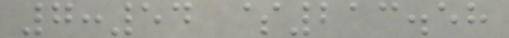7:54 $213.58
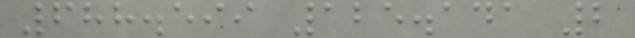688.599 125.141 2
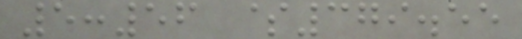5:56 $379.55
